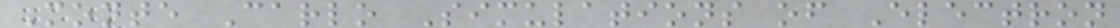Monte Carlo Simulations of Electron
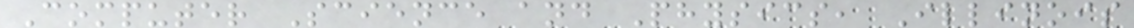Computer Science and Physics, Illinois
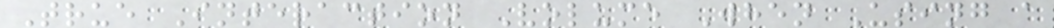True Interaction Volume When Using a
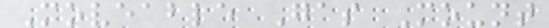Moveable Gas Mount
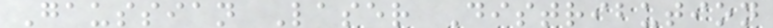Gaussian Laser Distribution
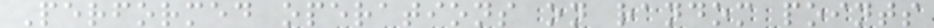Performed operations on random points
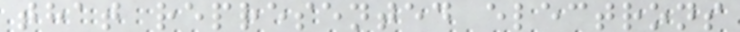that represented electrons
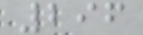296
